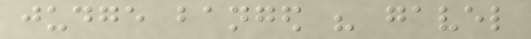judge banged his gavel
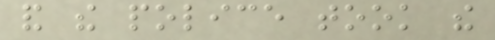and the police took the
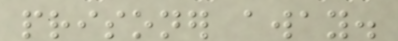prisoner away.
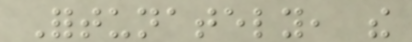Fortunately, the
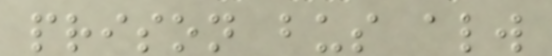prison bus always
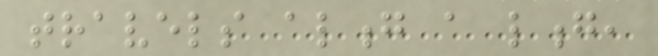travels along a long,
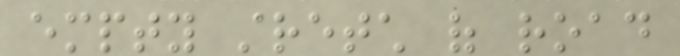empty stretch of road
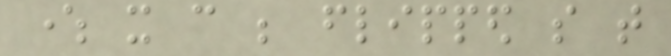where it can be flipped so that
